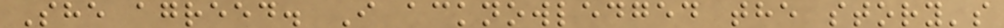She agreed. I acknowledged the story's
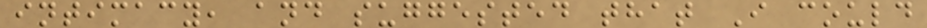intimacy, and suggested that I could
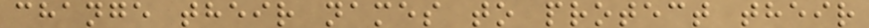change their names to protect their
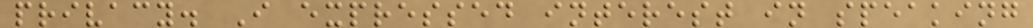privacy. I expressed interest in speaking
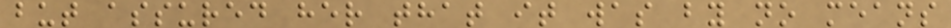but assured her that it was by no means
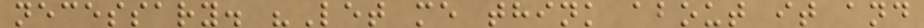necessary. "Let me think about it and
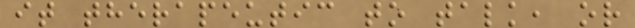it therapeutic to talk, or
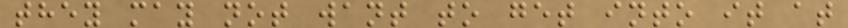they may not want to get into it at
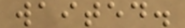waited.
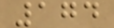174
